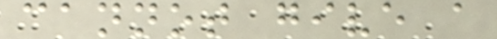cannot give a
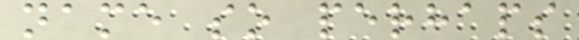name so perhaps
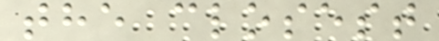the closest
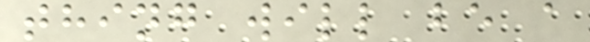thing will be a
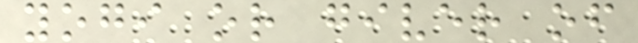yogi or giver of
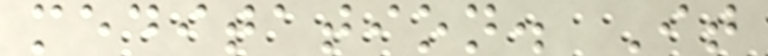meditation. It
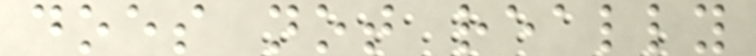does not really
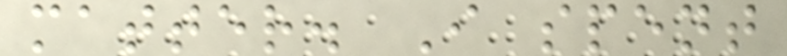matter. I spent
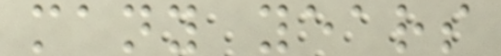many years
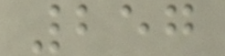257
